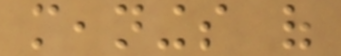meanings of
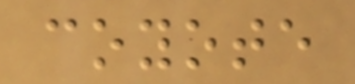coyote
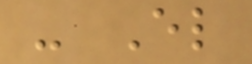- El
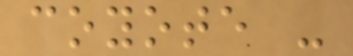coyote -
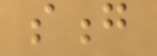song
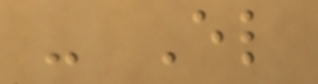- El
